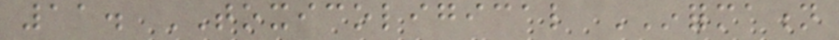11. TOXICOLIGICAL INFORMATION
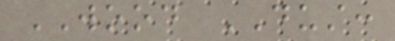WOOD DUST:
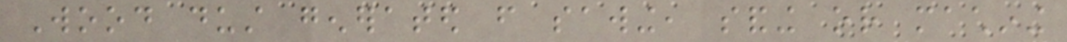Wood dust generated from sawing, sanding or machining
